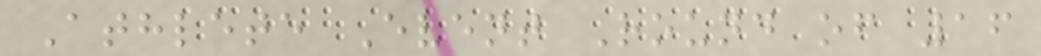Athlete Event Round of 16
